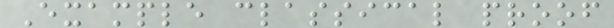Example classical proof
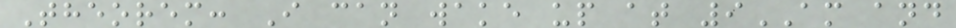Theorem: I can wake up at 9AM and
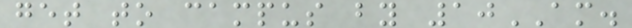get to campus by 10AM.
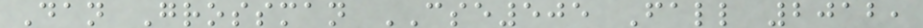Dan Grossman CSE505 Fall 2012,
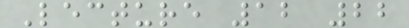Lecture 12 22
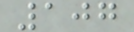107
